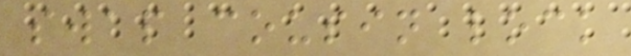swap cousin lock
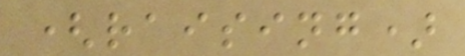(raising)
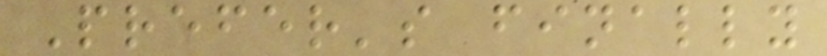Prefer's finally
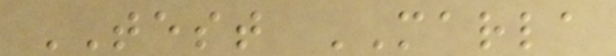TEST MARLA
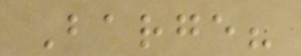Barge?
